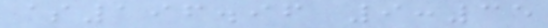$196.96 9:35
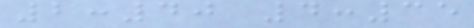2:40 4:35
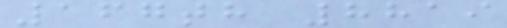167th 8819
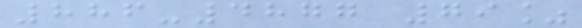886-4877 79%
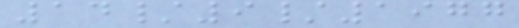14/9/1977
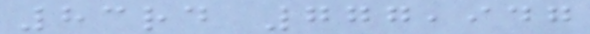83rd 777,947
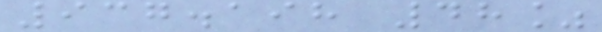937.198 48%
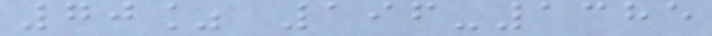70% 196-1385
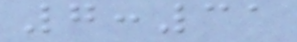7:31
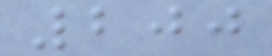200
